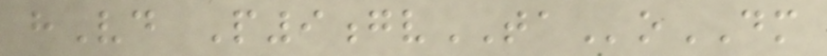hVd P9gvTAoDM
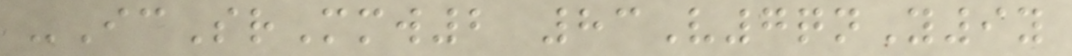-IcSrMmw2 83V7qnY9y
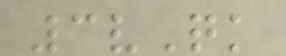3vQk
